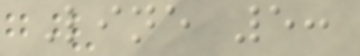Line 5:
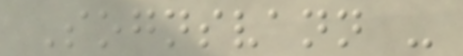Sognsvann -
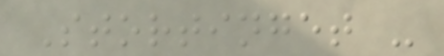Stortinget -
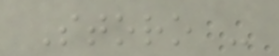Storo -
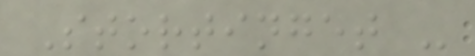Stortinget -
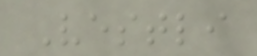Vestli
